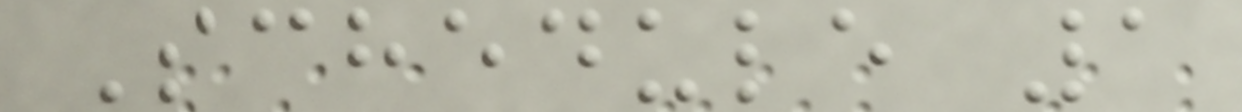Schedule 1
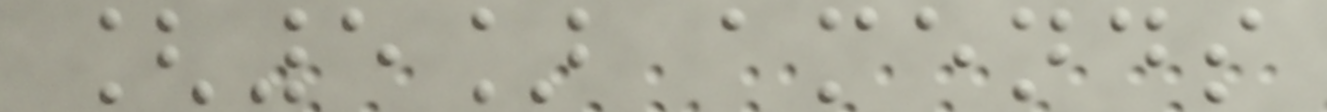[5] amends
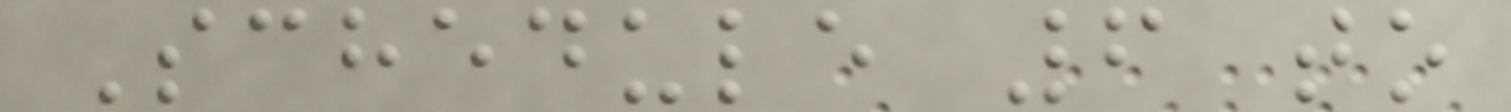Schedule 6 to
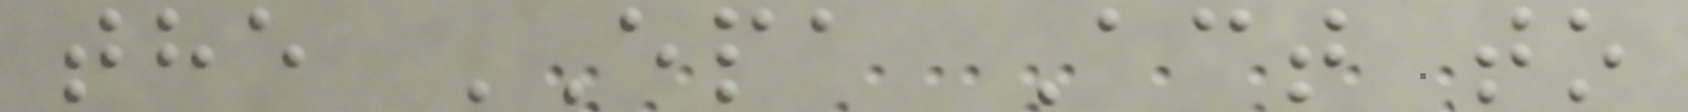the EPA Act to
